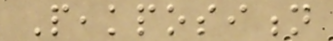Peakposition
